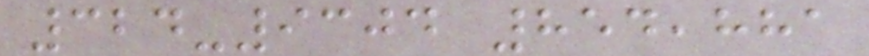324-9304 854,881
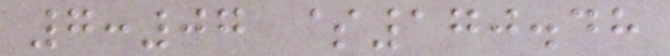7:07 $170.48
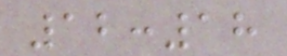12:18
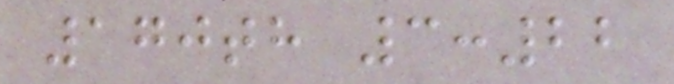170th 3:22
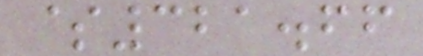$321.66
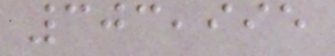303,995
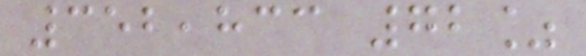352,833 72%
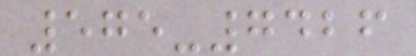575-7426
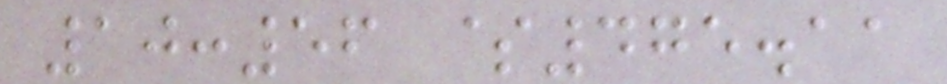10:56 $475.11
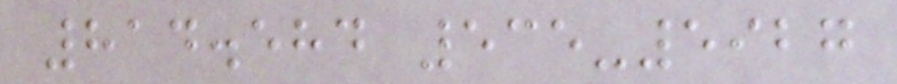814.584 535-5927
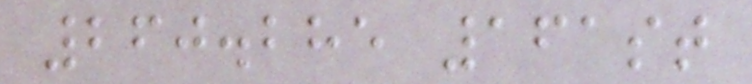260.285 161st
